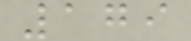179
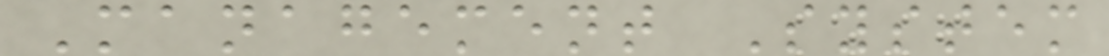Management System
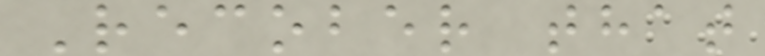Recober that
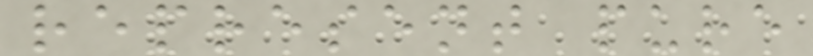represent pure
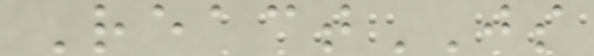ReactJS
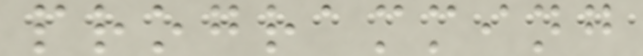programming
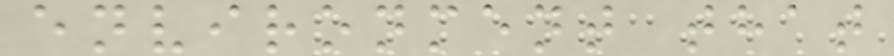environment that
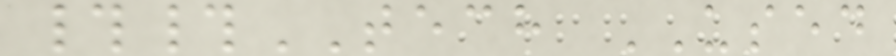##TECH USED
